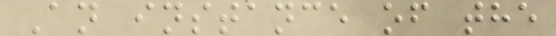An instance of the
